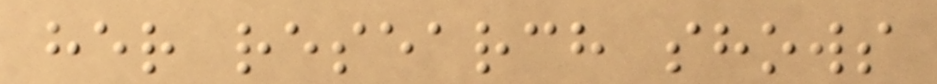her research shows
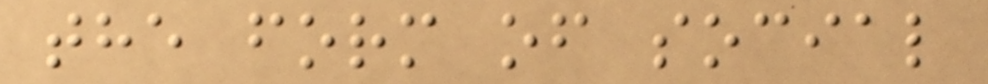the form of social
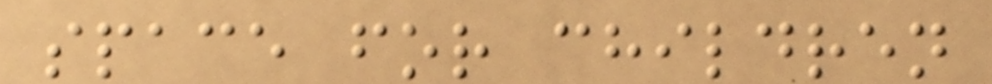space for children
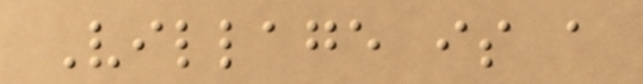Village is a
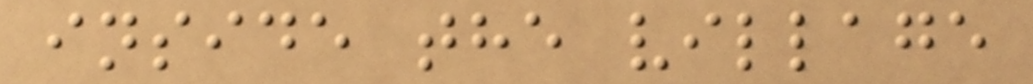inside the village
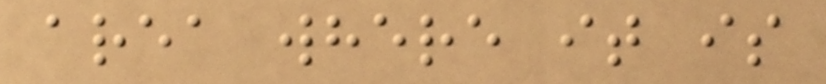area where it is
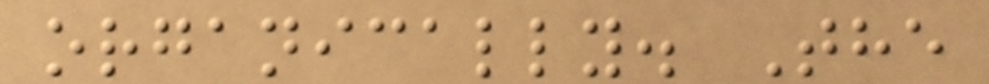organically. The
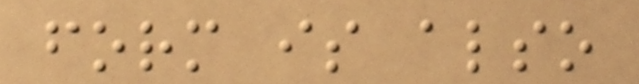form is also
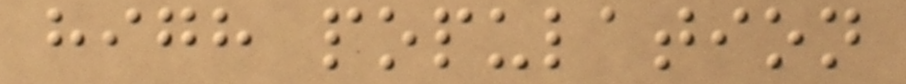high population
